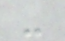-
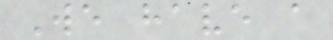We have a
